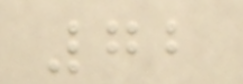72
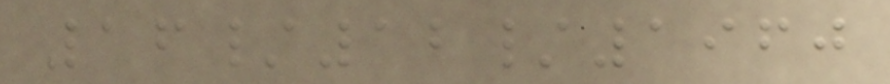16/12/1960
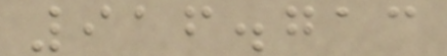916.713
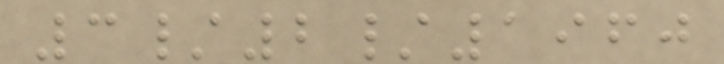3/2/1960
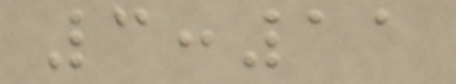3:11
